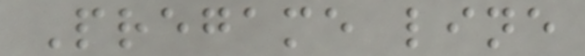Pregame line
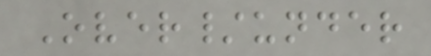Over/under
